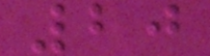20
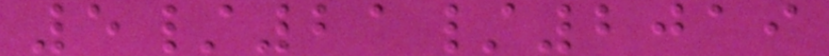5/21/2019
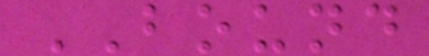BOUND
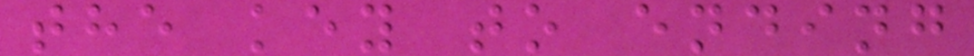the key to ending
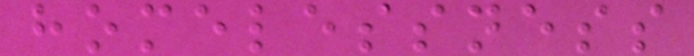homelessness
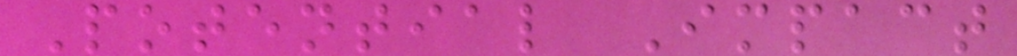Potential Impact
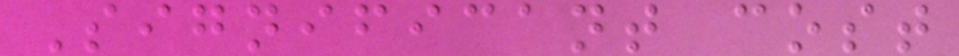Significant cost
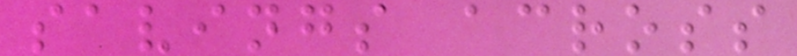savings across
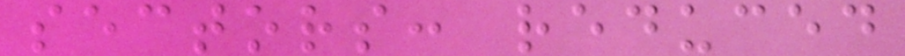sectors: reduced
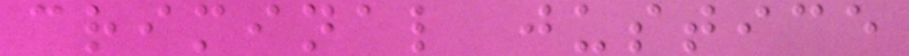criminal justice
